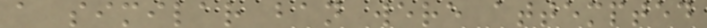a similar ban were attempted
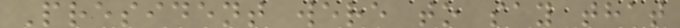President were to say that
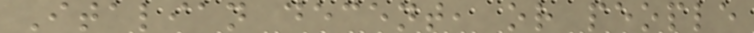Italian decent, or people
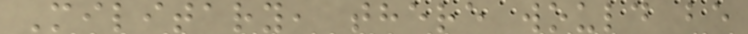Military, there would be
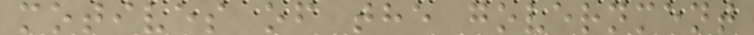motives of the government
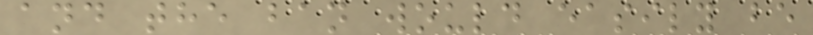and the ban would easily be
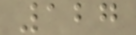127
